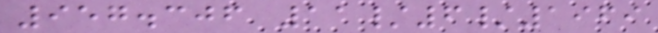957.306 11/6/1969
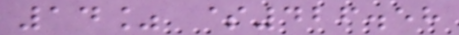14% $426.58
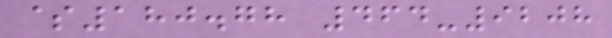$180.78 464-9208
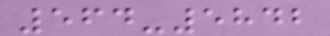564-5842
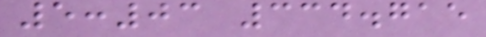5:03 334.715
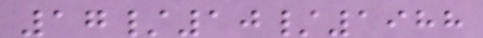17/10/1988
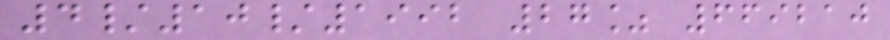4/10/1992 27% 669210
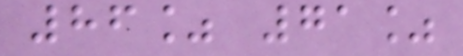86% 71%
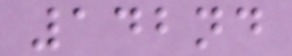142nd
